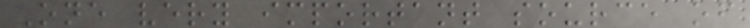One very important source of
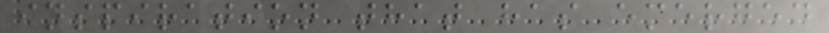inspiration that has emerged
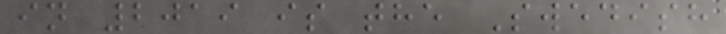in 2019 is the Swedish
